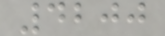4200
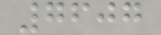7607
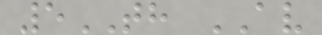5TH AV
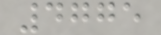4775
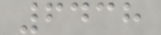6438
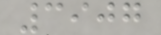3907
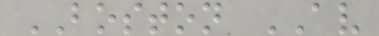BOSTON AV
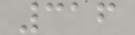316
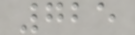725
